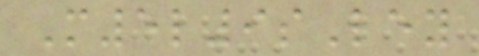M5l9sLey
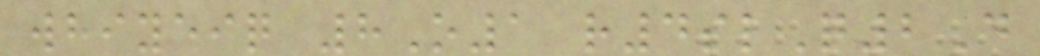whiyeiq 8O1 r4slQ2D
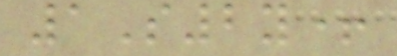1S2y+
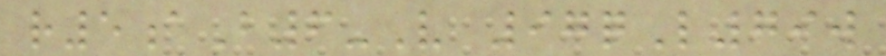r5aB6-V 97qL79w
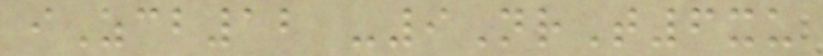iZcb12 -9NrT6xu
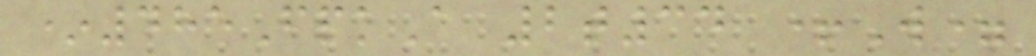*485FpkA 2t34 +W=
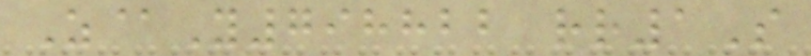Z@Y798822 rr1S
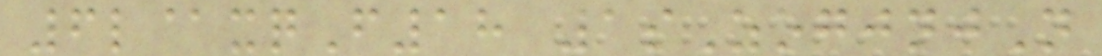6l@xqF18 1sZogjnjN
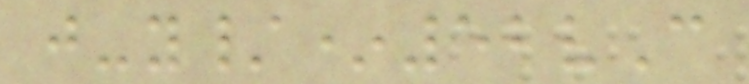j-y/*52vC
